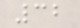32
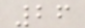26
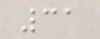31
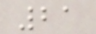21
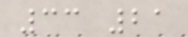33 21
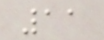11
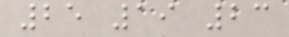25 19 23
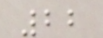22
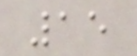15
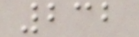232
